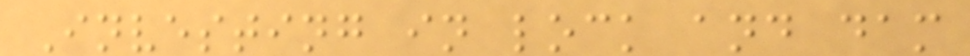Investing in lock and dam
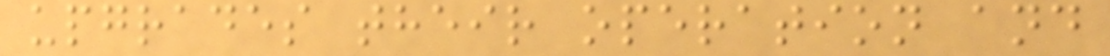upgrades their operation and
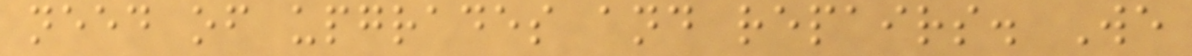need of upgrades and repairs. We
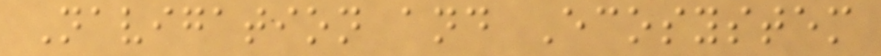Navigation and Ecosystem
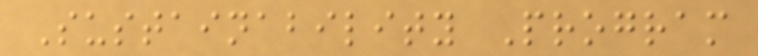Sustainability Program
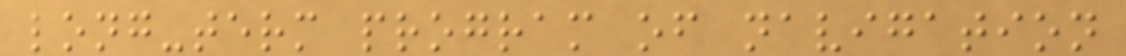long-term program of navigation
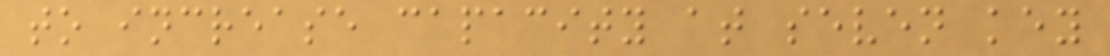to increase capacity at seven key
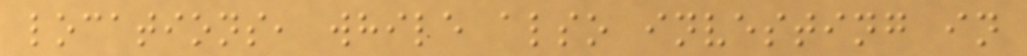locations, while also investing in
